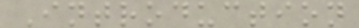Introduction
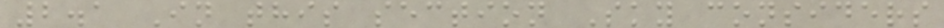2.1 In this section Sky considers
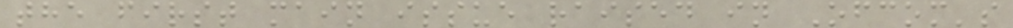the first main issue raised in Ofcom's
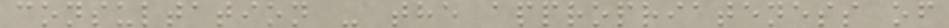consultation - the appropriateness of
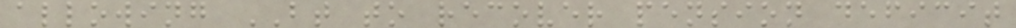allowing BT to recover pension deficit
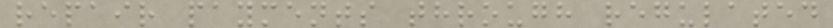repair payments through regulated
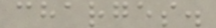charges.
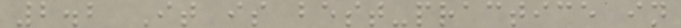2.2 It is best-practice in
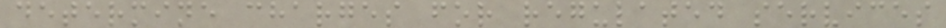determine charges for regulated services
